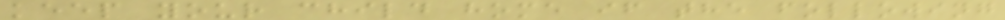keep your child home if the following
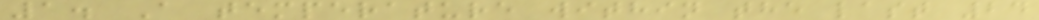1. A temperature within the last 24
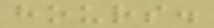hours.
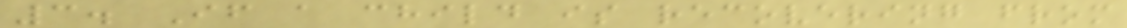3. If a child is recovering from
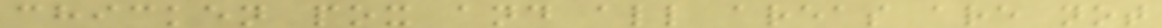chicken pox and all areas are not
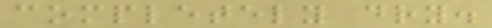completely dry.
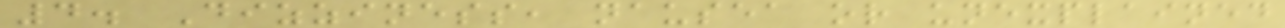4. Dizziness, nausea or unexplained
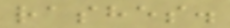rashes.
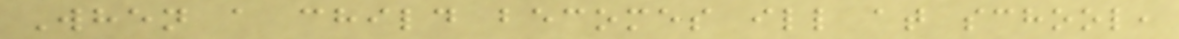When a child becomes ill at school,
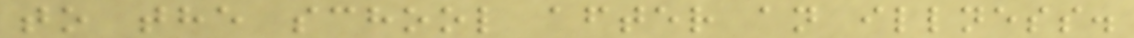to the school after an illness.
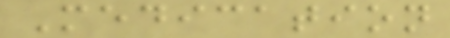Medication
